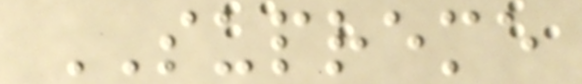SUPREME
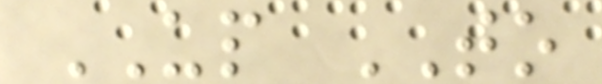UP TO
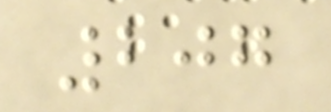207
